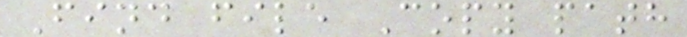Find file Copy path
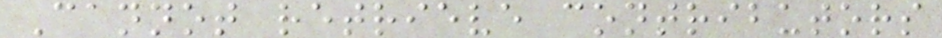Cannot retrieve contributors
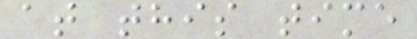at this time
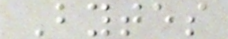Bytes
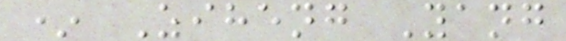* Ziheng Yang
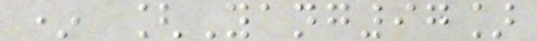* [Yang97]
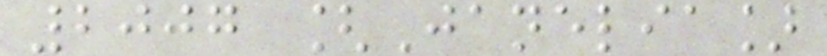2007 [Janelia]
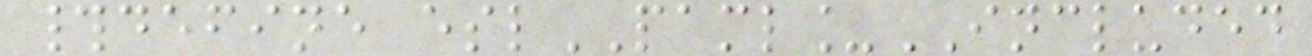#define eslPAML_INCLUDED
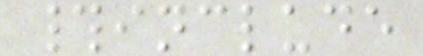#include
